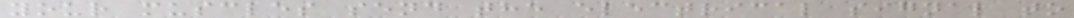your muscles send the electrical signal to
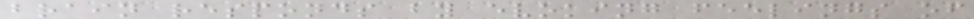brain responds by evoking feelings of
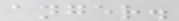anger.
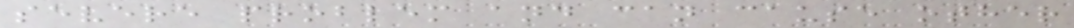severe problem and can cause other
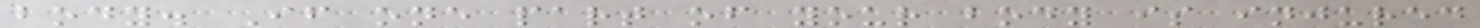body. If one part of your body is injured
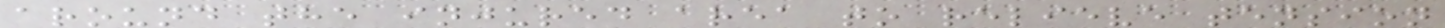around the injured area to relieve tension
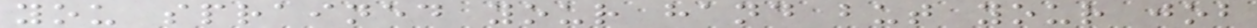you sprained your hand but your job
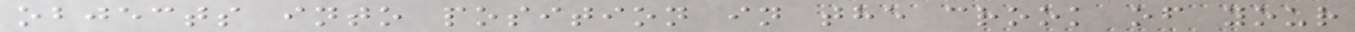objects into position in the crook of your
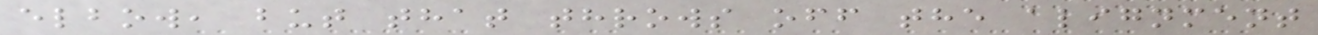elbow, but that throws off the alignment
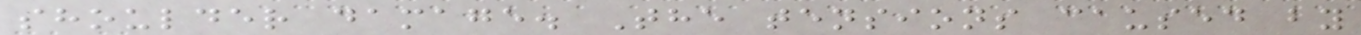shoulder damage. The tensions caused by
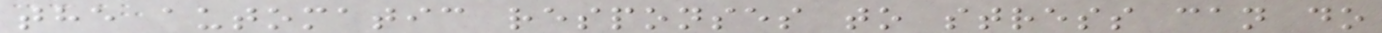the automatic responses to stress can do
